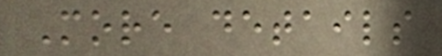More details
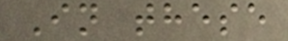In these
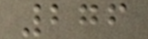276
